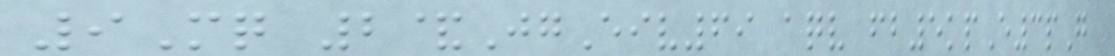9Mq 2&JgEiv69 aqv fb5kpE3pG
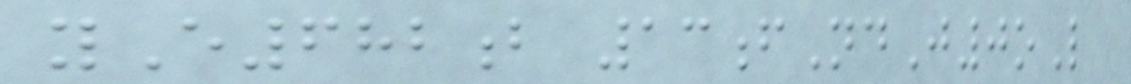yE682b 13fNdJ0oL
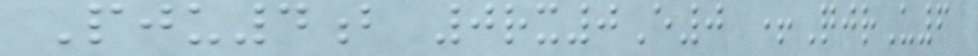Pju4b 0rx0E0 +QjrU6
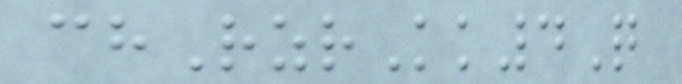chRzrKk4Q
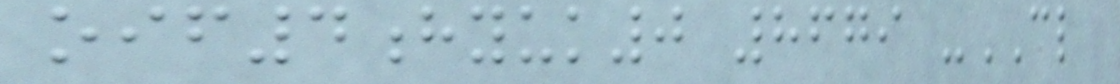oif4hyuk0 8679 -CL
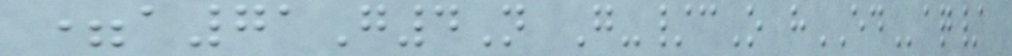=a71G4N G-/cO hEDaq/
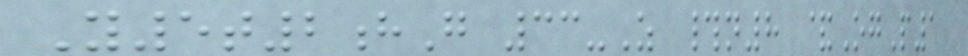Y5t2hG 33-Z #n8 &OgP1
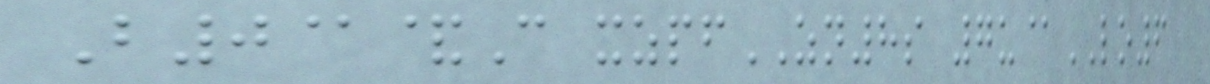B0@&C xzpfZN8s 7u@LO6
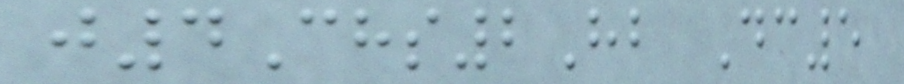j4Chs2Hb Dc5
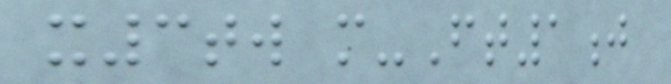x3tw m-Ft1j
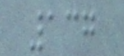137
